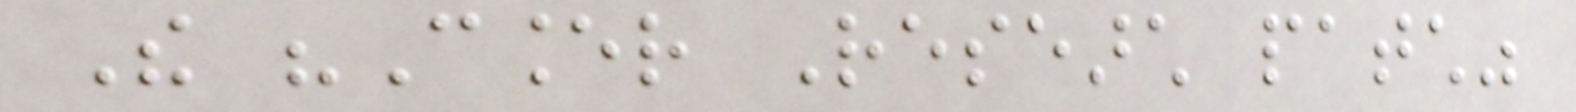The "Cancer Research patch"
